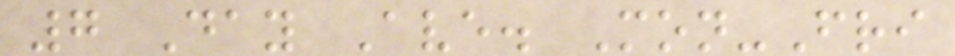7 Day Ave. Mon-Fri
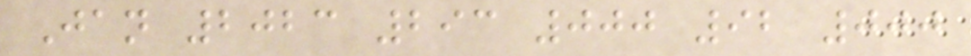Jan 2023 293 000 92 000
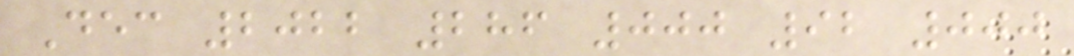Dec 2022 286 000 92 000
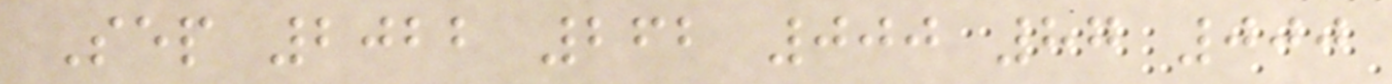Sep 2022 262 000 87 000
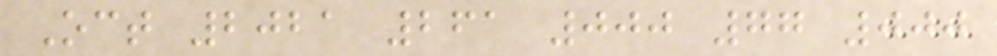Oct 2021 261 000 77 000
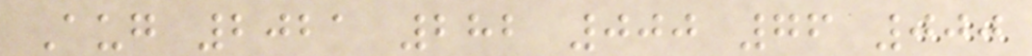Aug 2021 282 000 76 000
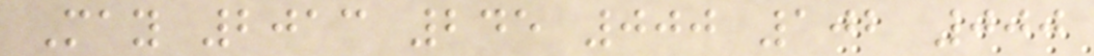May 2013 245 000 102 000
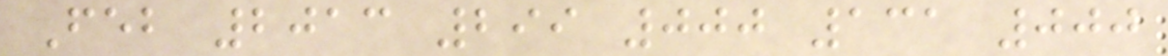Feb 2013 299 000 131 000
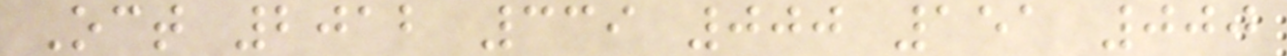Oct 2012 339 000 151 000
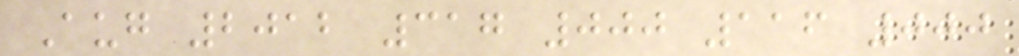Aug 2012 317 000 116 000
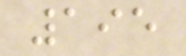195
